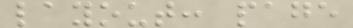layout: page
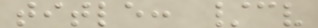title: /cv
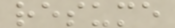resume
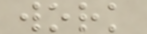work
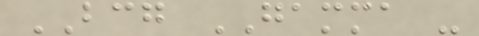BCG GAMMA -
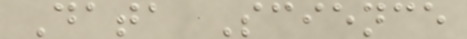Data Science
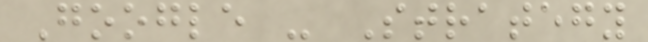Google - Strategy
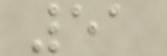51
